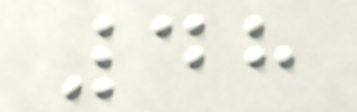48
